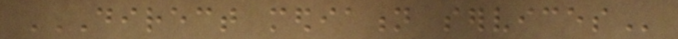DIRECT MEDIATION SERVICES
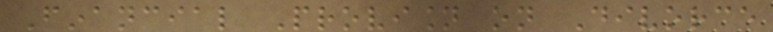Financial Provision on Divorce
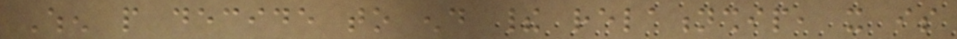When people decide to end their relationship, it is
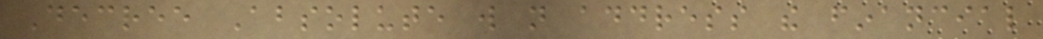Decree Absolute will not address the financial
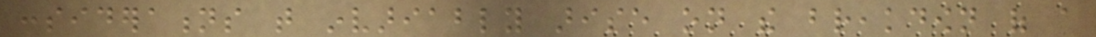considerations that invariably arise on the breakdown of a
